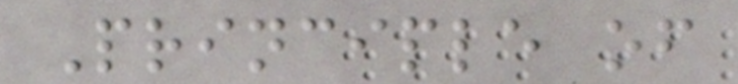Principle of
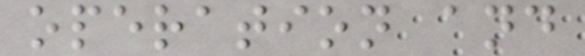operation and
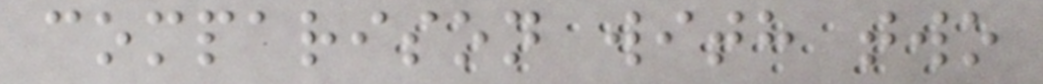comparison with two
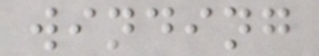winding
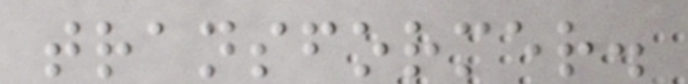transformer.
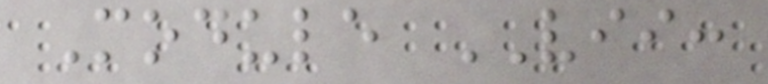Module VII:
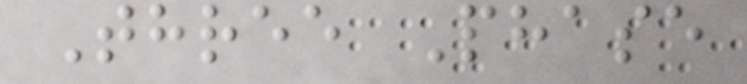Three Phase
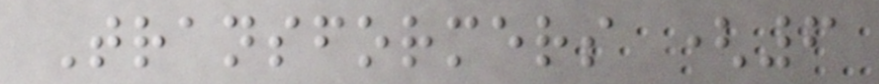Transformers (6
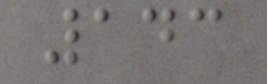143
